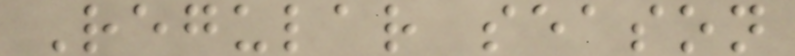Regular season
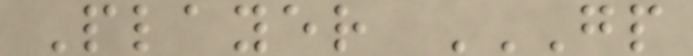Player GP
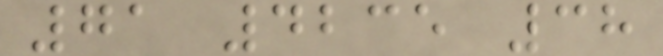71 4235 38
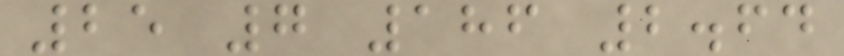25 7 186 2.64
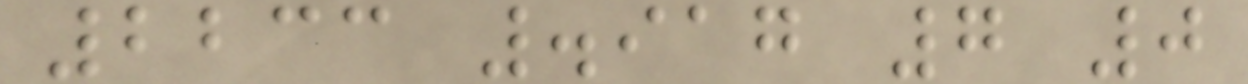2233 .917 7 0
